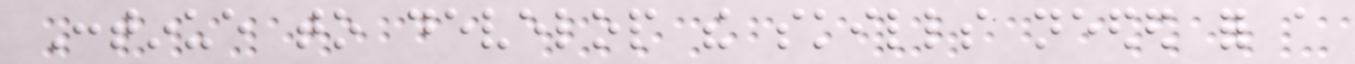Continue to develop the skills needed for a
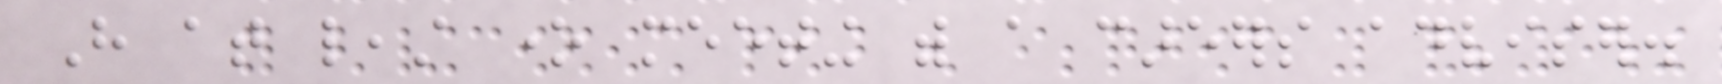Have at least one meeting with a careers adviser.
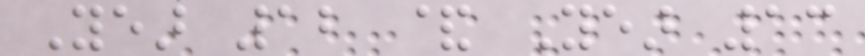Year 12 & Year 13
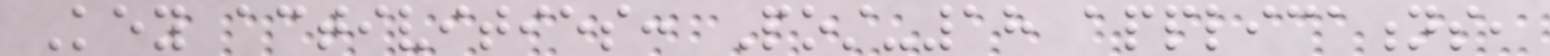Key activities: Post-18 applications,
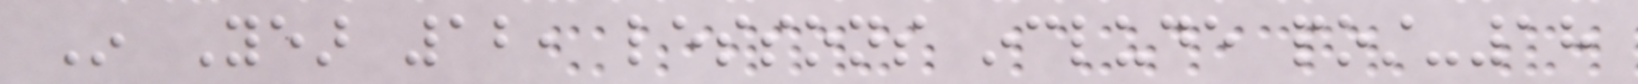In Year 12, lessons include post-18
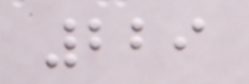229
